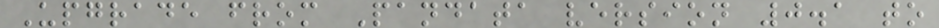Upgrade from Pandata version 0.1 to
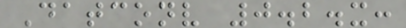Datconv 0.2.x:
